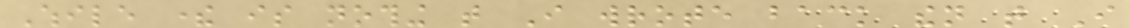While there is nothing that I wrote back then that I
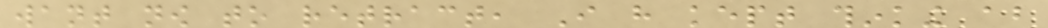want now to retract, I have kept thinking about
